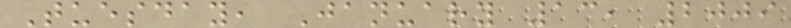Tuesday, January 13, 2009
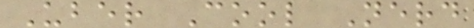Uber Cool Nerd
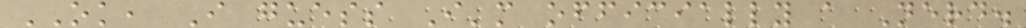OK, I guess I'm officially a Nerd.
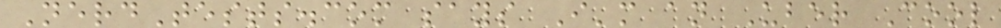NerdTests.com says I'm an Uber Cool
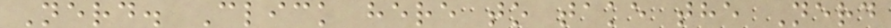Nerd. Click here to take the Nerd
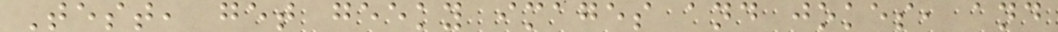Test, get geeky images and jokes, and
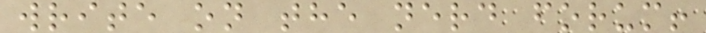write on the nerd forum!
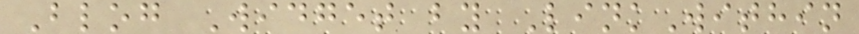Blog Widget by LinkWithin
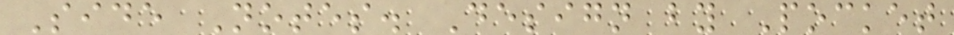Side Notes. Design by Pocket
